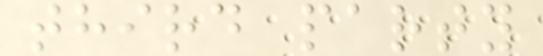third party
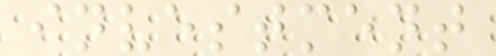investment
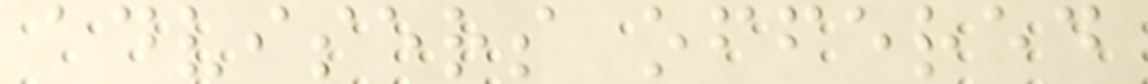advisers offered
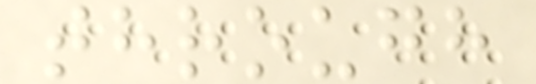through
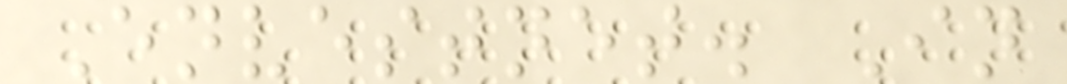Envestnet. In
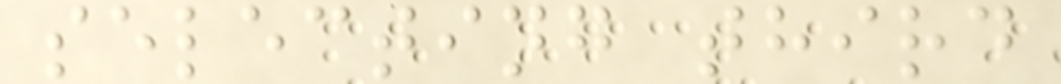selecting third
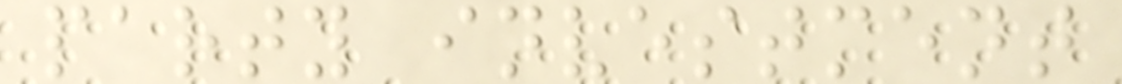party investment
